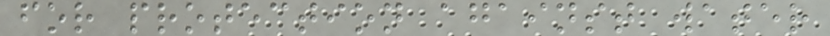for protection against water
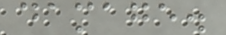damage.
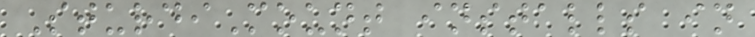SturdiMount installs in
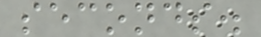seconds.
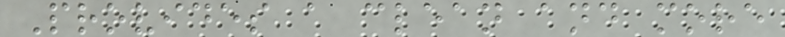Provides a clean and more
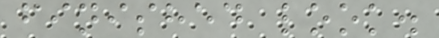finished look.
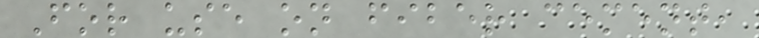For use on fiber cement,
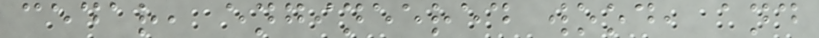cedar, engineered wood, and
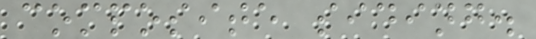composite siding.
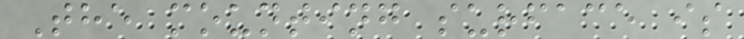The mounting surface is
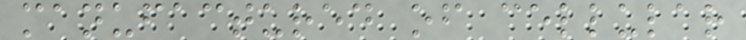manufactured of cellular
